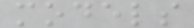models
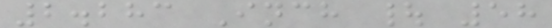2.283 Inch | 58
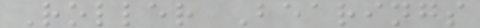Roller Bearings
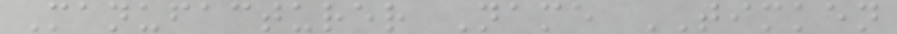Manufacturer Name TIMKEN
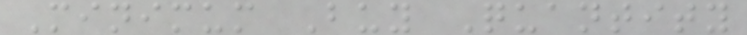Minimum Buy Quantity
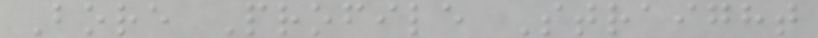Bore Profile Straight
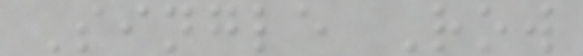Single Row
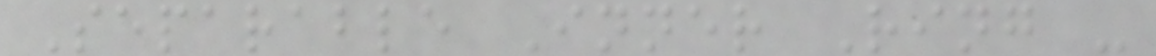Separable Inner Ring -
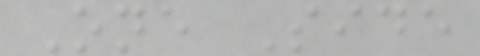One Side
